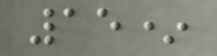15*
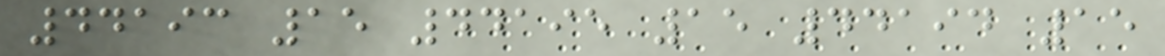44193 15 44195 15 44194 15
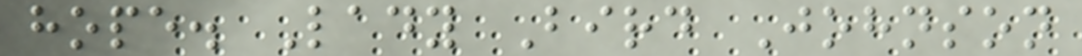hope. Lady Bird Johnson
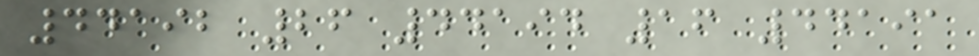44192 26 44194 16 44191
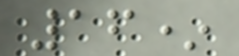16*
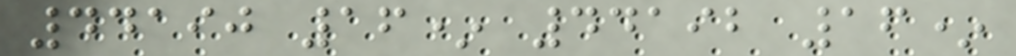44190 16* 44192 16*
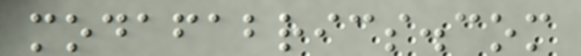modafabrics.com
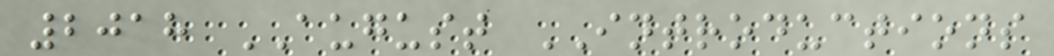2018 AUGUST INTRODUCTIONS
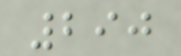290
